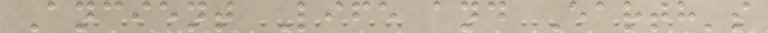Ancient Life and Earth's
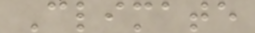Climate
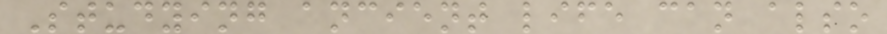Studying ancient life can also
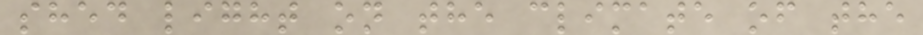shed light on the climate of the
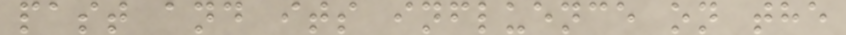past and its influence on the
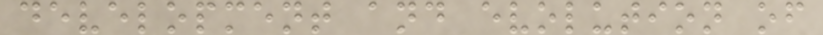development and evolution of
